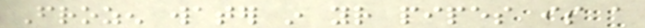Frozen water in your pipes is a
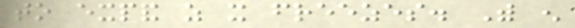to expand as it freezes. With enough
